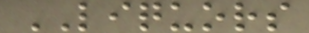LIQUORS
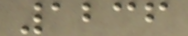1236
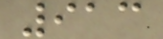913
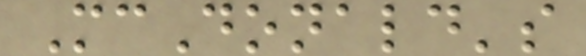McDonald's
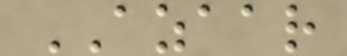AZAAR
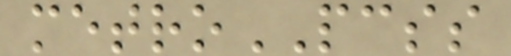metroPCSS
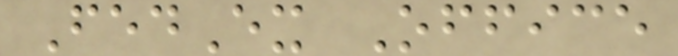FedEx Office
